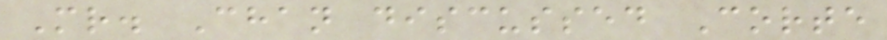Mr. Chan discussed Corte
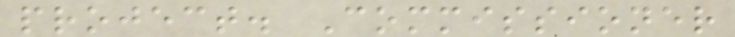project. Commissioner
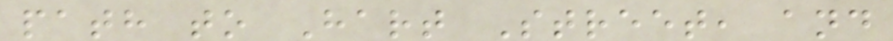path to Hart Street, and
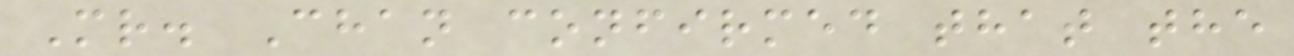Mr. Chan confirmed that the
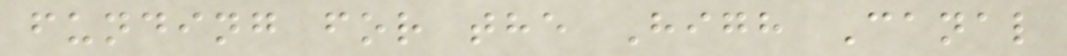funding for the High Canal
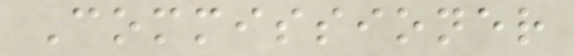Commissioner
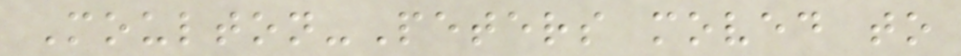Moulton-Peters moved to
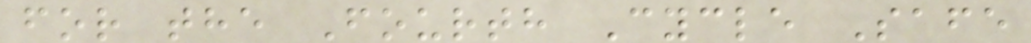for the Fourth Cycle Safe
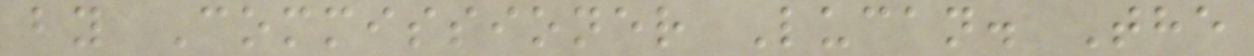by Commissioner Lucan. The
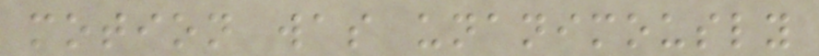motion was unanimously
